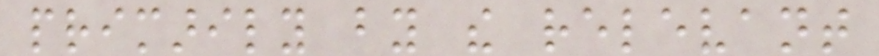primarily by the relevant
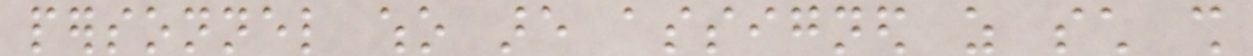personnel who are assigned as such shall
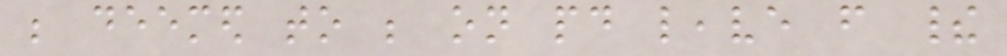be deemed to be on paid leave from their
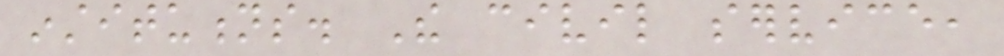institutions. The civil service,
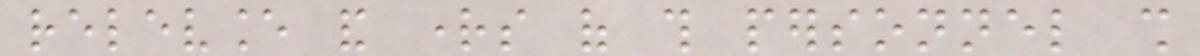relevance and rights of this personnel shall
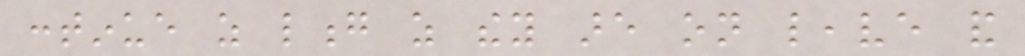continue as long as they are on leave and
